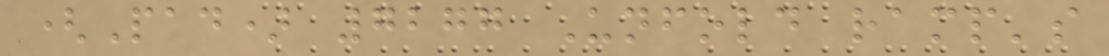(Pad) 7277 Unfold ramp's
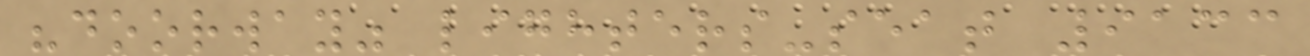"doorway" lighters-seat 9133
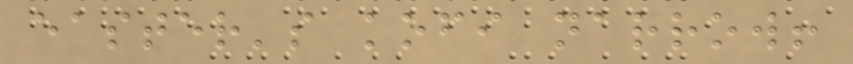easter's kofi narrow!
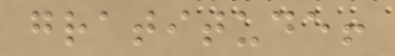gratitude!
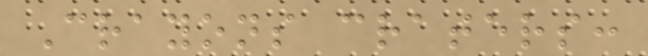Crayons craters:
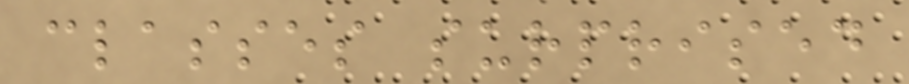classes surprised
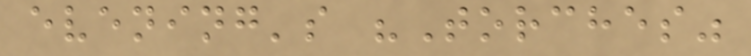evening's "Torches"
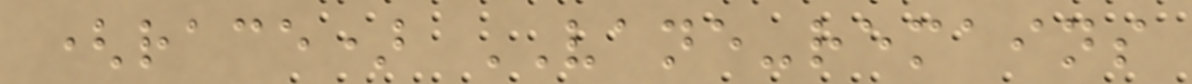(race) VANE-remains
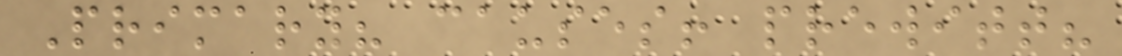Primary? causes! prewitt?
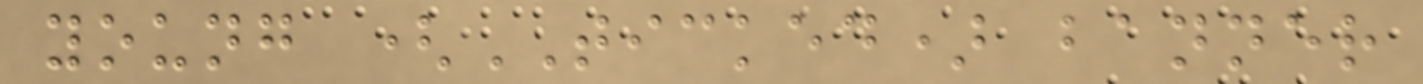young (TICKED) banner
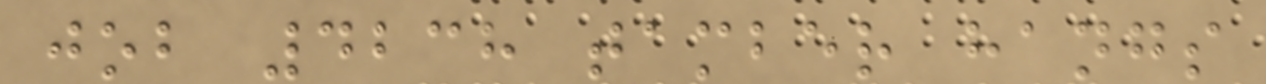job 4238 tamber hangs
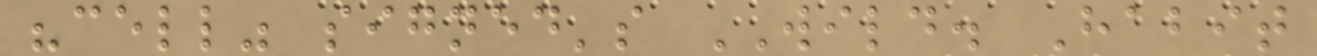"cell" signed's WILD. Habit
